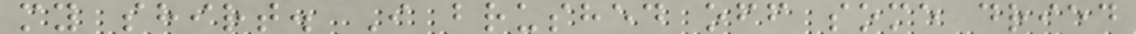my shirt. I brushed off some dried
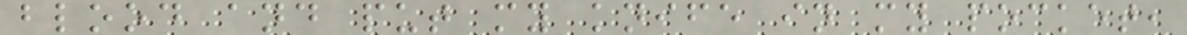blood and put my knife in my pocket,
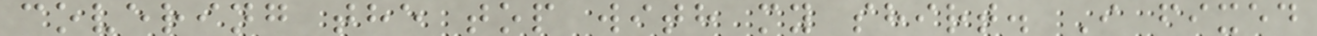covering the top with my shirt. I fixed
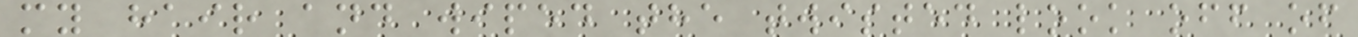my hair and wiped the twisted look off of
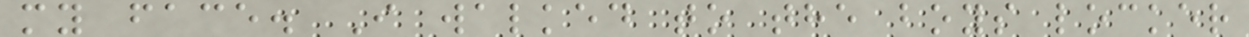my face. I walked to the boys locker
